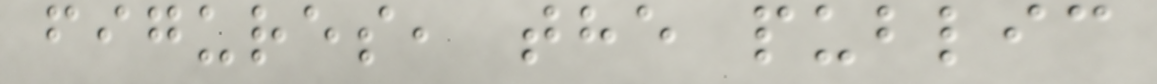figures, the public
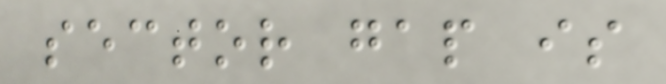sector gap is
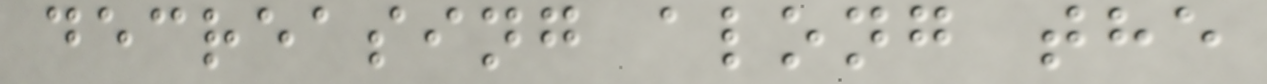decreasing along the
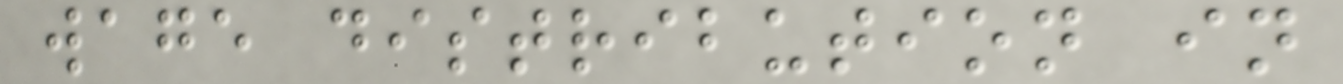wage distribution in
